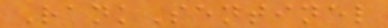RankSentinel
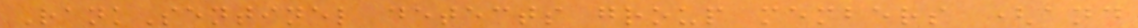RankSentinel detects group members (and
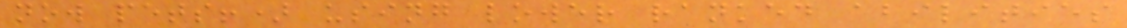now pets!) using lower ranked abilities
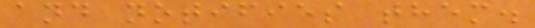and notifies them.
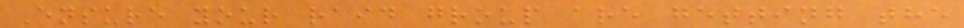Ensure your raid group are getting the
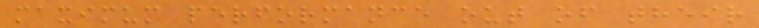maximum performance out of their
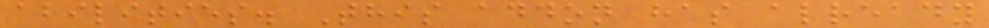abilities. This addon has already
